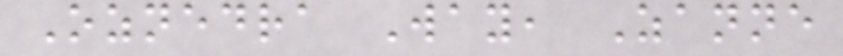Oznedra Way, Zanne
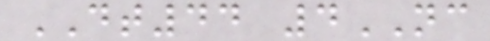DT44 4NC
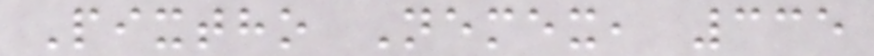Pixtho Nemex, 335
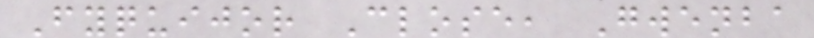Fyquijor Close, Gwenba
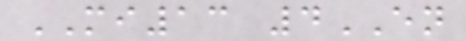MI13 4EN
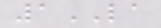1LA
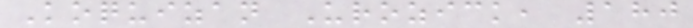Koquizan Urozick, 180
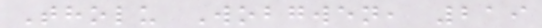Tholu Wobgwen, 219
